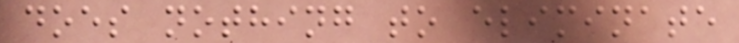does nothing to eliminate
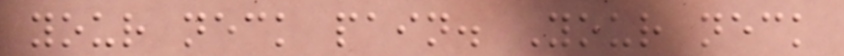your neck pain. Your neck
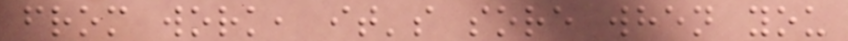from work, it's sore when you
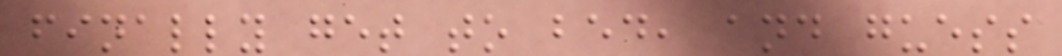finally get to bed, and guess
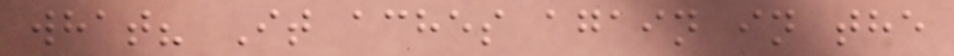what? It aches again in the
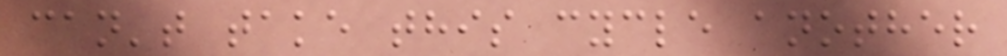can't take this cycle another
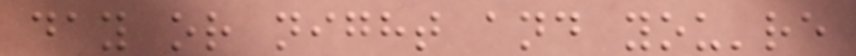day or night and you're
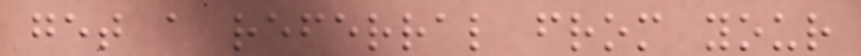get a referral from your
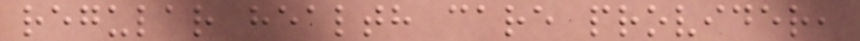regular health care provider,
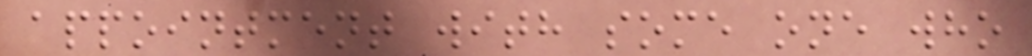appointment with some one who
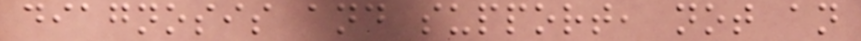diagnosis and support, not an
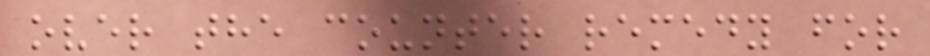over the counter remedy for
